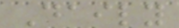Daily
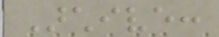Archive:
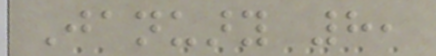January 8,
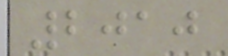2010
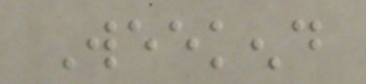Weekend
